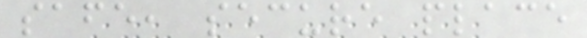safe, secure place
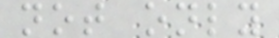not only
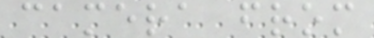camera from
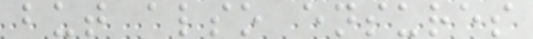but also ensures
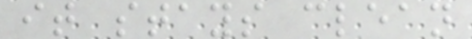it stays clean
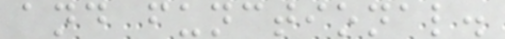and functional.
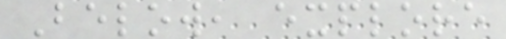Below, explore
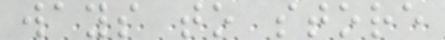ways to store
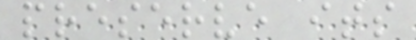preserve its
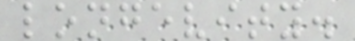longevity.
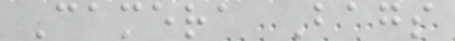Camera Bags
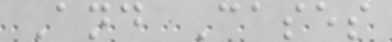And Cases
